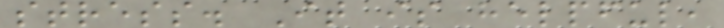stress. It is helpful,
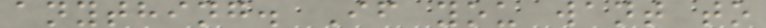anything. If you want to
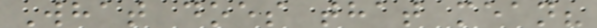What does that mean?
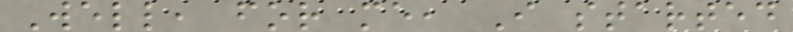Well, for me, I started
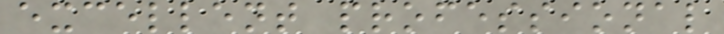excellent professional
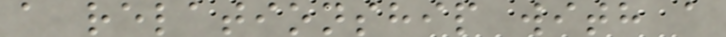a relationship with a
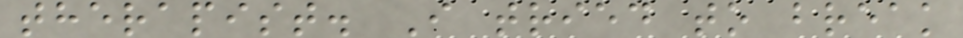therapist. I tried to break
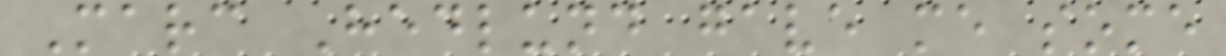Marc Hedlund gave me some
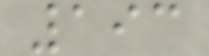193
